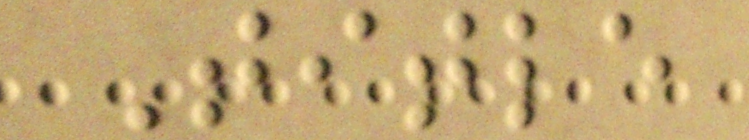Title
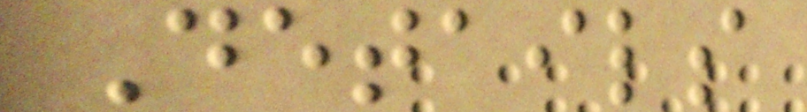Details
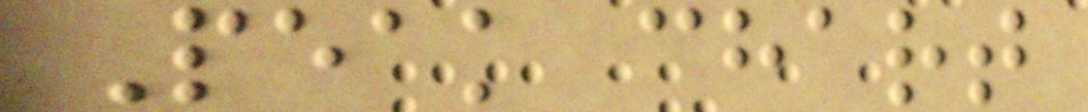Peak chart
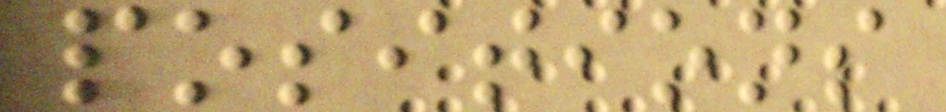positions
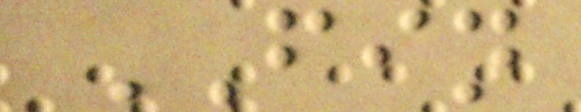FIN
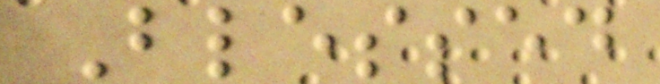Blessed
